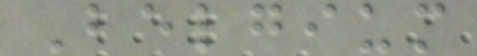Belgium
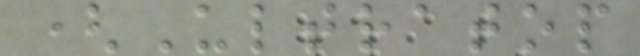(Ultratop
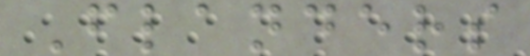Flanders
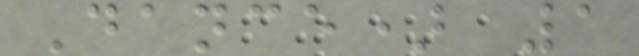Dance) 1
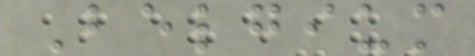Belgium
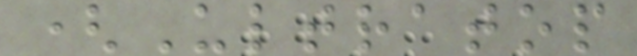(Ultratop
